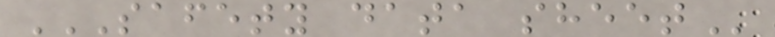SAFETY DATA SHEET
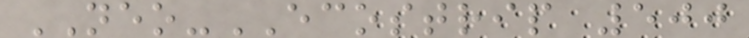NEO-ECOSTRIP 500
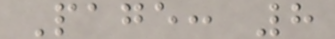Page: 8
